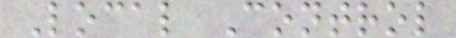Local Control
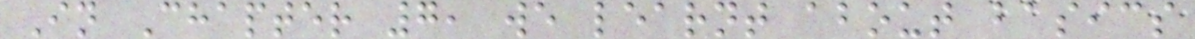In Chapter 7, we learnt about basics
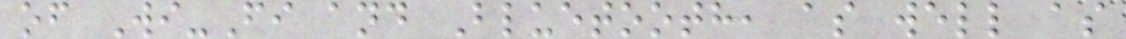of Wi-Fi and Bluetooth, as well as
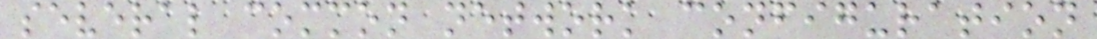several common network configuration
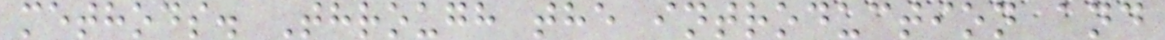methods. Through the introduction and
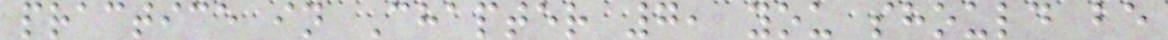practice in Chapter 7, you should be
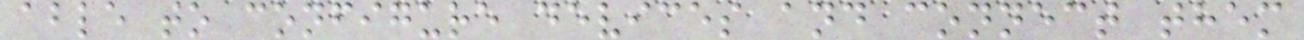able to configure devices and connect them
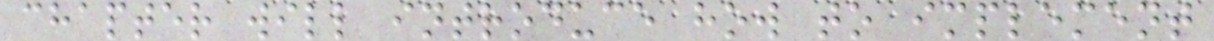chapter will introduce how to implement
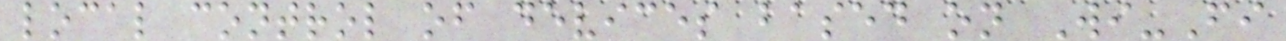local control of devices based on Wi-Fi
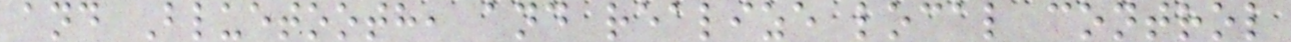and Bluetooth, and realize local control
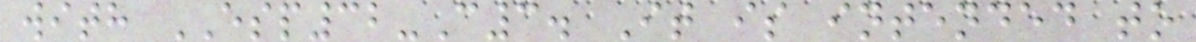with ESP32-C3. It is intended to
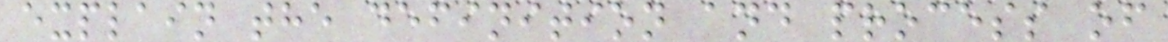explain the definition and process of
